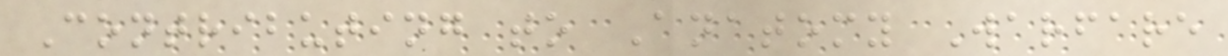Contributing to Anatomy Warfare
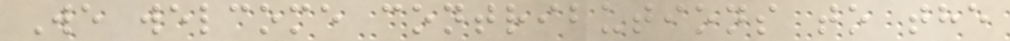We welcome contributions to the
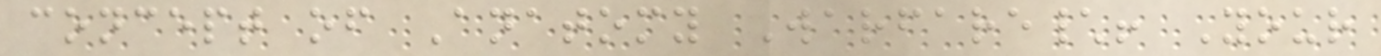concept of Anatomy Warfare\! Your
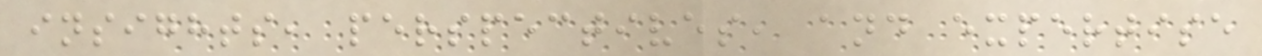insights, perspectives, and expertise
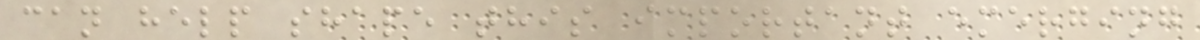can help shape this important emerging
